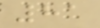81
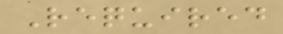Required
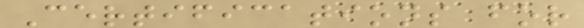Certifications for
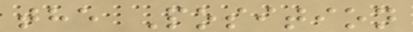the Position
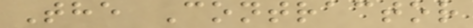The Contractor
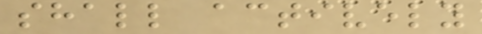shall actively
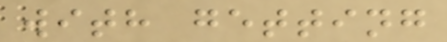with getting
